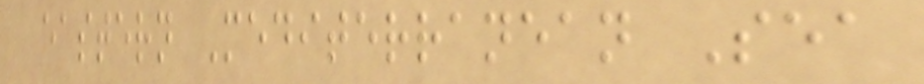eastern Mediterranean Sea
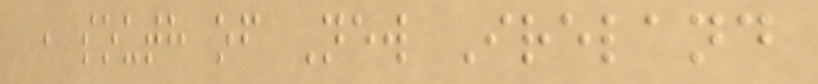, south of New Ireland
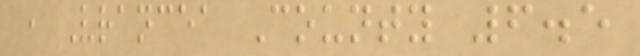, Vrancea County 6.5
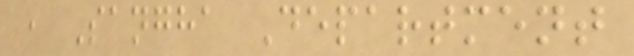, Sangha Department
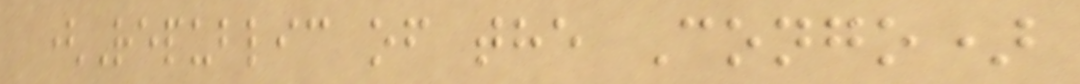(Republic of the Congo)
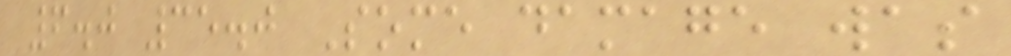6.0 35.0 Some damage was
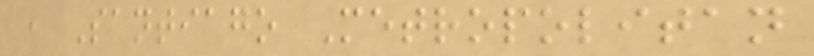, Santiago Metropolitan
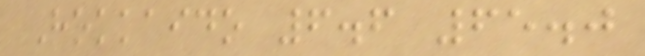Hokkaido 6.6 65.0
